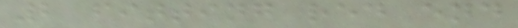2 fitting red end
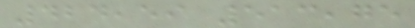424,59 513,75
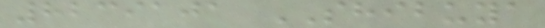8239101 SHIBUYA
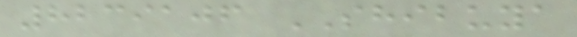8239106 SHIBUYA
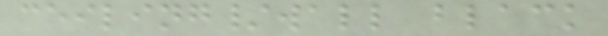ceiling/wall black
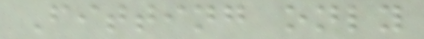Fitting only
